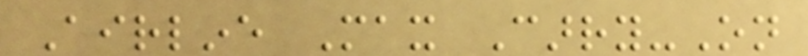Airline Max Carry-On
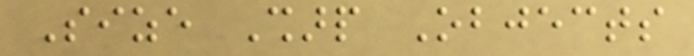Size Sharp Objects
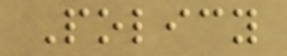Policy
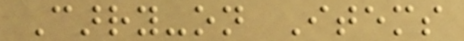Carry-on Items
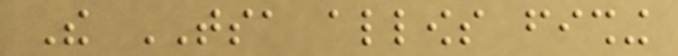The TSA allows fishing
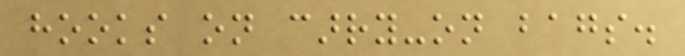hooks on carry-on bags.
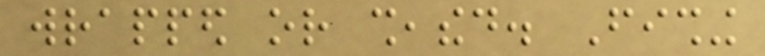wrapped or sheathed. Fishing
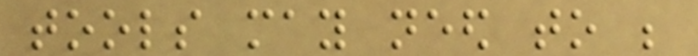tools may need to be
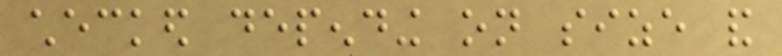checked depending on size and
